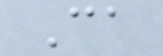Ca
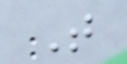T
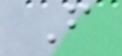F
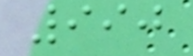990
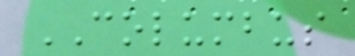COLUMBUS
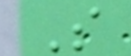S
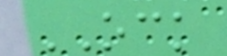OCK
